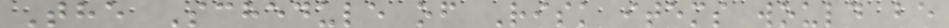The Schedule of Risk items would be
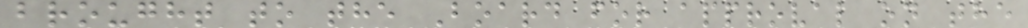brought to the Board for approval on the
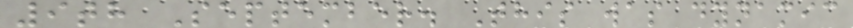9th September. This was dynamic
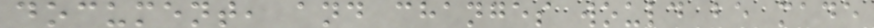document, and changes would be made
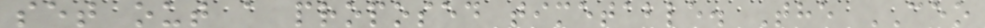set out a proposed timetable. The CEO
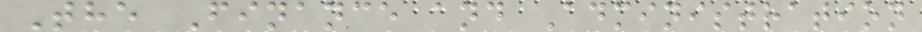The Finance and Administration
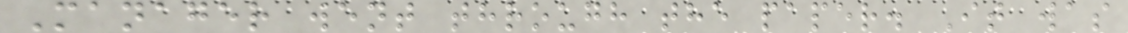Manager went through the paper. It was
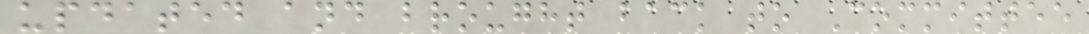updated and brought back to Committee
